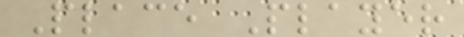Place Player
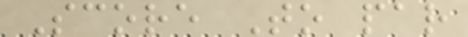Score To par
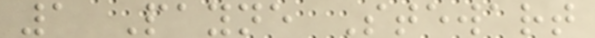1 Payne Stewart
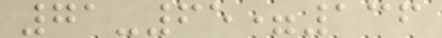71-65=136
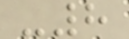-8
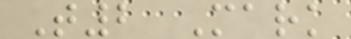T2 Mark
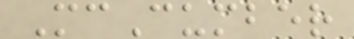McCumber
